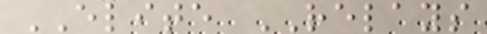ELITE RELAYS
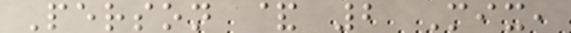Person & 2 Mix,
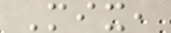Mix,
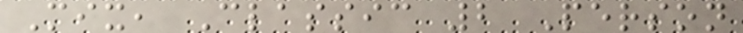Mix, Classic 2 Person
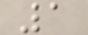1
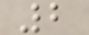2
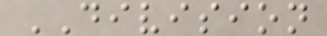DIVISION
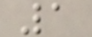1
